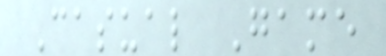Casual Game
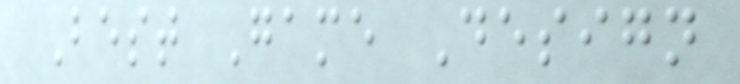Best Game Design
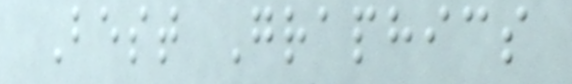Best Graphics
